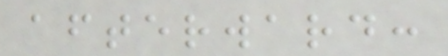afterward:
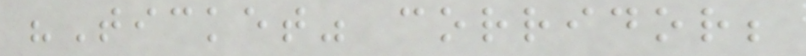"Ticket" corridor;
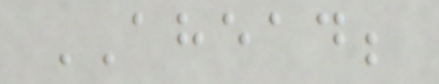AHEAD;
